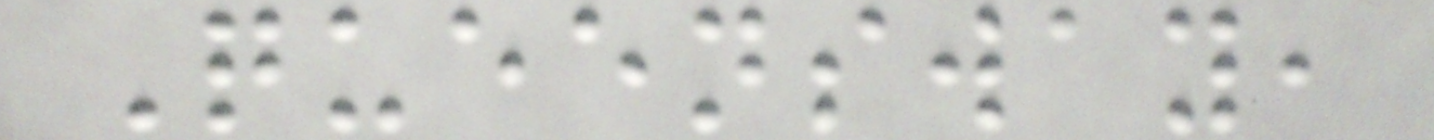Queensway,
